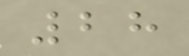28
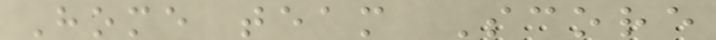Home team Score
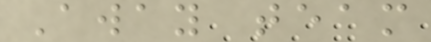Away team
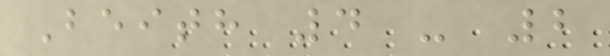Beith 4 - 2
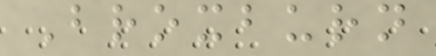Broxburn
